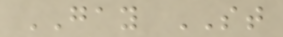GAY ST
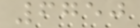6750
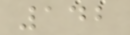142
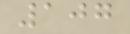107
